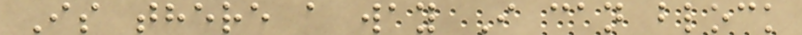Is there a way I can block
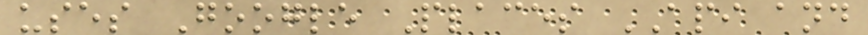uses Google Places API and
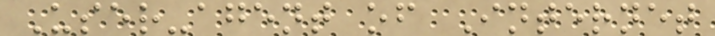User-agent of Internet
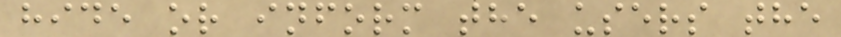hide or inform the users the
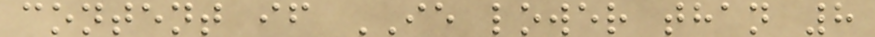content if IE lower than 8
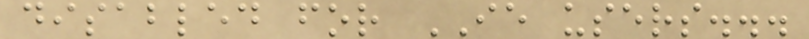disabled for IE users...
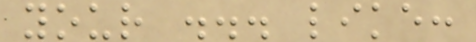your ... like:
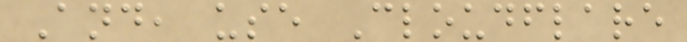And, use Cloudflare
